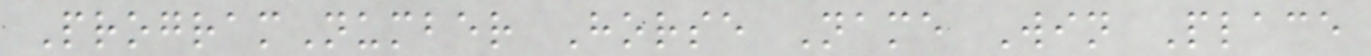ProgramNumber Horse Name Win Place
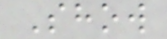Show
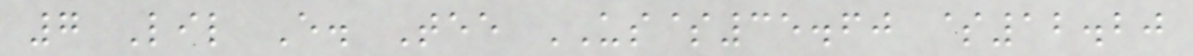7 Lil E. Tee US$35.60 $12.20
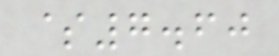$7.60
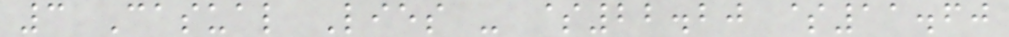3 Casual Lies - $22.20 $11.60
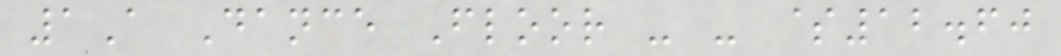1A Dance Floor - - $12.60
